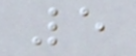5
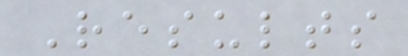Results
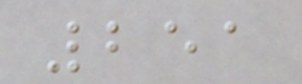251
